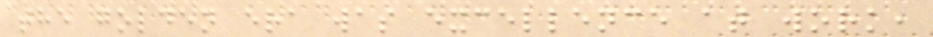the golden era was excellence at work,
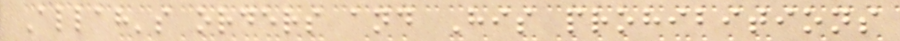Allah's orders and His prohibitions
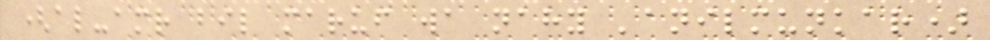(al-amr bil maruf wa nahy 'anilmunkar)
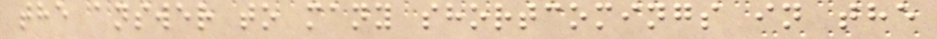the answer to many shortcomings in the
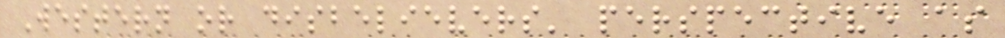Western or disbelievers' perspective as
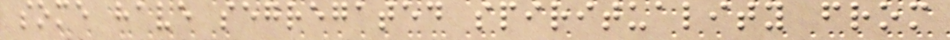some have segregated spirituality from
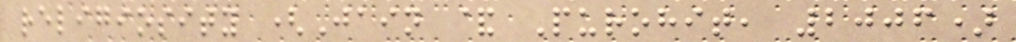religiosity (Jain & Purohit, 2006)
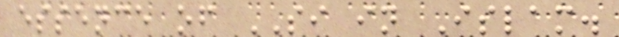essence of SI in Islam.
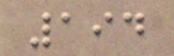194
